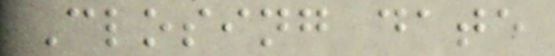Closing date
